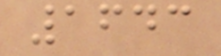1643
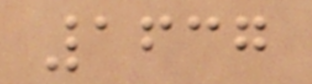1637
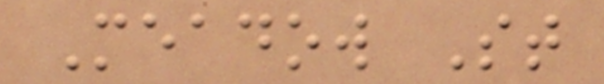Meadow St
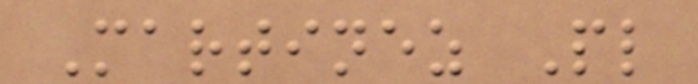Martinez Pl
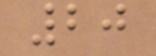20
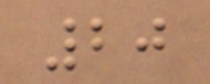20
